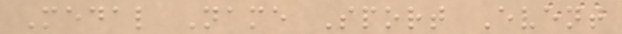Medal Name Sport Event
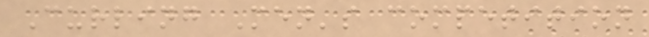Curling Men's competition
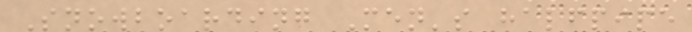Snowboarding Men's halfpipe
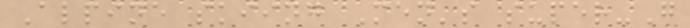Alpine skiing Men's super-G
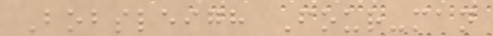Bobsleigh Four-man
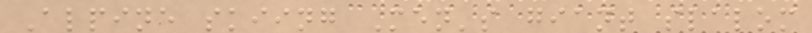Alpine skiing Men's giant slalom
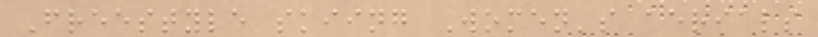Freestyle skiing Women's aerials
